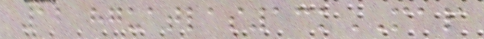12 hguatlas13kMAP
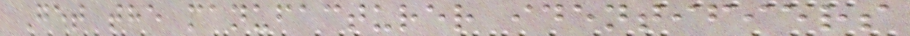Get the manufacturer identifiers
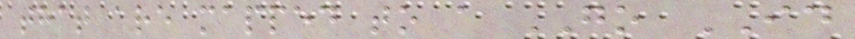that are mapped to a GO ID
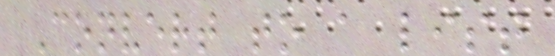Convert to a list
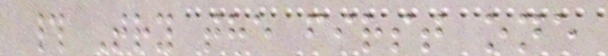# Try the first one
